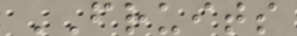FRUITS
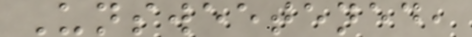Unsweetened,
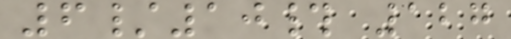6/10# 127
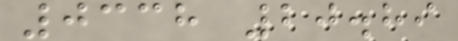0338 20.89
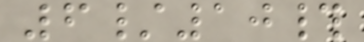6/10#
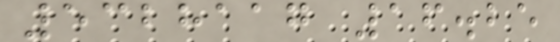5328117 16.25
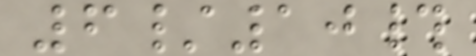6/10#
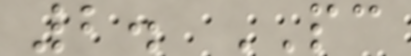2. PC
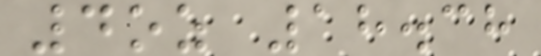4oz 18.38
